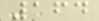164
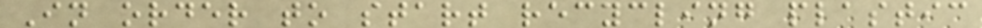In order to start recycling plastic
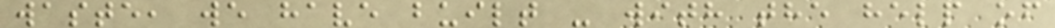waste, we have built - with the help of
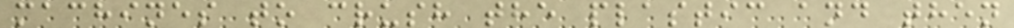machines to crush the plastic and then
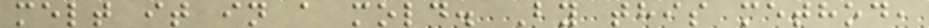melt it in a mold. By this method,
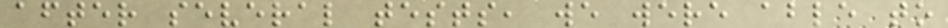after several tests, we were able to
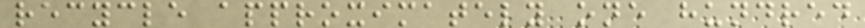recycle approximately one hundred
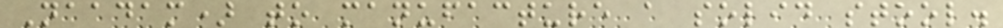Naadam) to manufacture a solid stool.
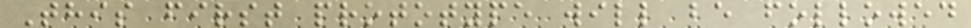This first prototype will be followed
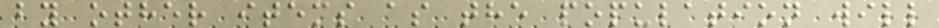by other items as the population will
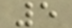5
